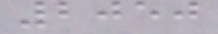2050
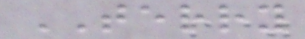TERRY
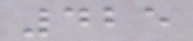425
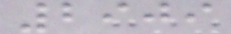2909
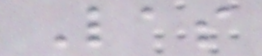Las
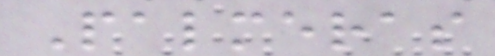Palmeras
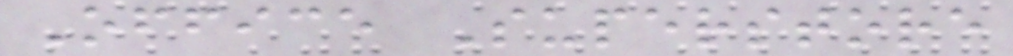Office Superstore
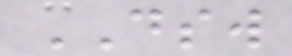DSW
